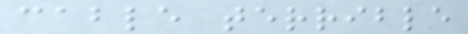cable terrible
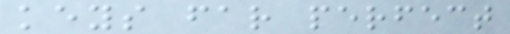keys far perfect
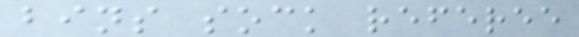bins sock referee
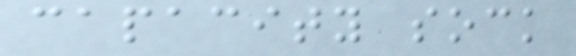capacity sock
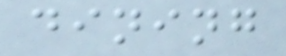dining
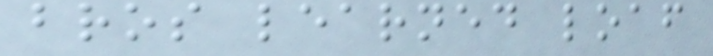bros learned loaf
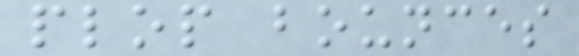plop bounces
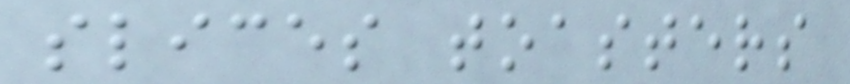slices toasters
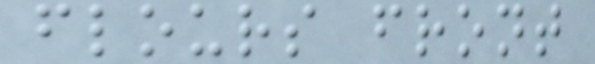flours front
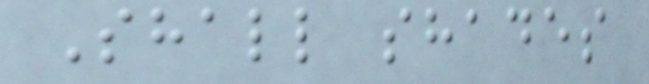Shall shades
